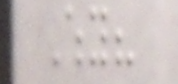Why?
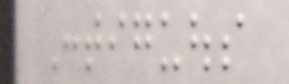Contiguous
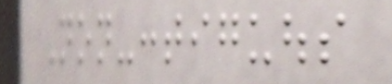Non-contiguous
